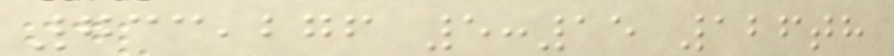733,276 5:15 126th
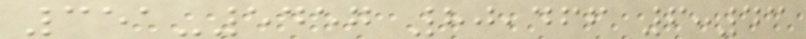351-5457 80,466 6:43
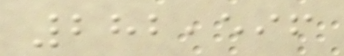282,596
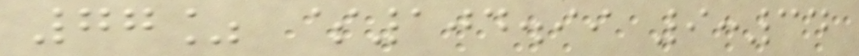77% $104.99 9:34
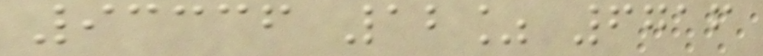93336 12% 6716
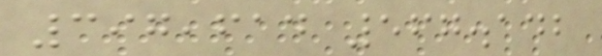397,614 567.142
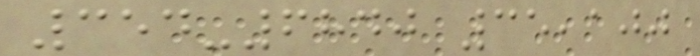354-6840 35,100
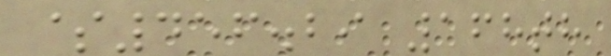$456.29 168th
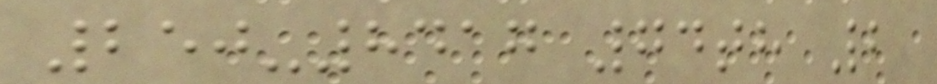250-8417 74th 2
